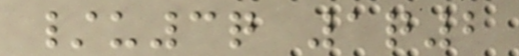/u3q 1q2
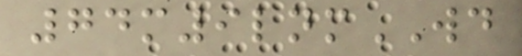74m9lnmWD
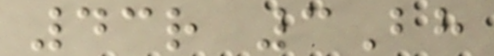43r 3Bh
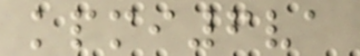kpmi6va
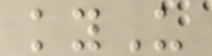kyU
